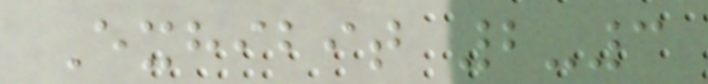Exhibit 2-3
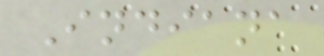Indiana
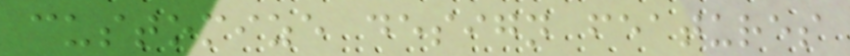customize design features
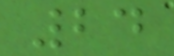24
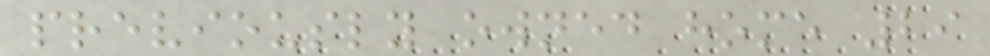previously owned home 29
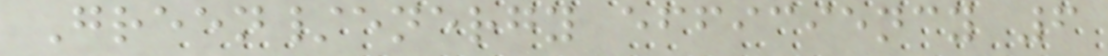Green/energy efficiency 6
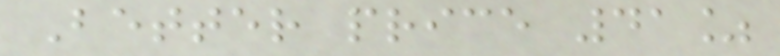Better price 41%
